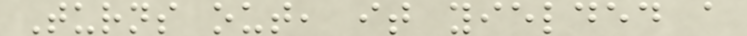Turns out, it yielded a
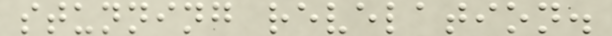stunning revelation.
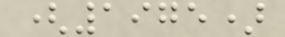(1975)
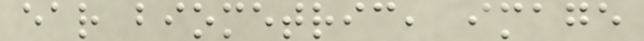ear biometric, image
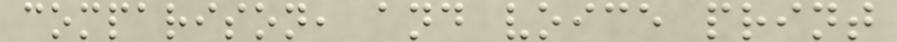comparison, and voice print
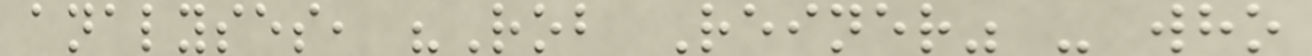analyses, "Rob Reiner" - who
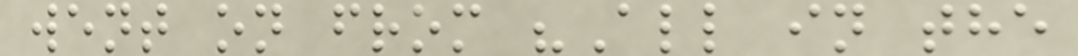went on from "All in the
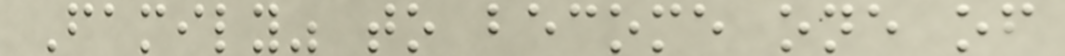Family" to become one of
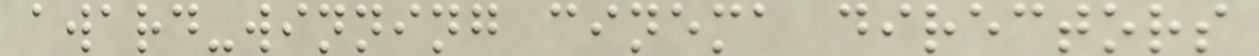award-winning cinema directors
